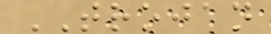TROJAN
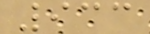933
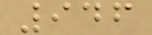946
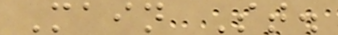Main St.
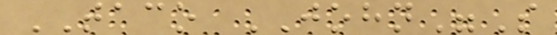TACO JOHN"S
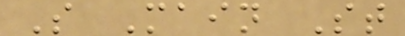S Main St
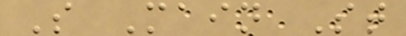S Main St
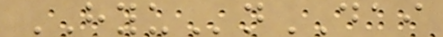HYUnDAI
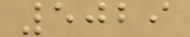5029
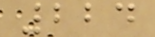224
